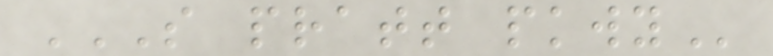S PRATT PKWY
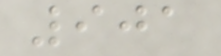901
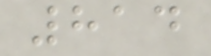814
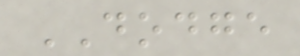DODGE
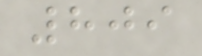809
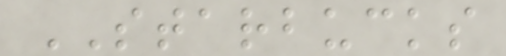STARBUCKS
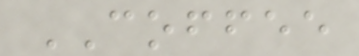COFFEE
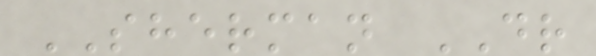SHERMAN DR
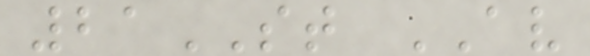21ST AV
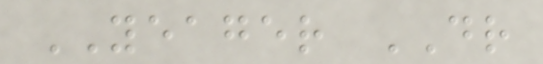YEAGER DR
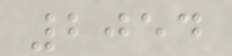2054
